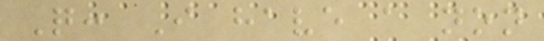Q: I have a non
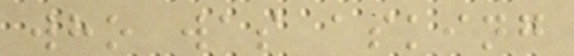who was asking
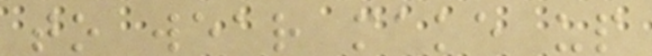to wear make up
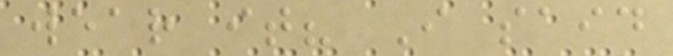wear it? I said
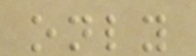only
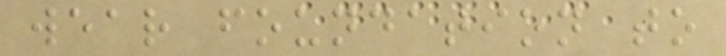wear foundation to
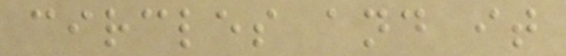circles and it
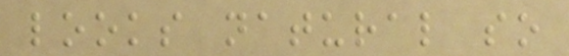looks natural so
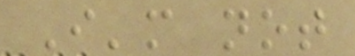I'm not
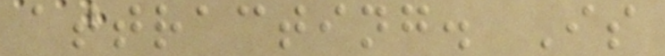attracting. Is
